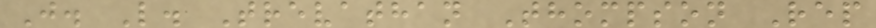J. L. Trevathan Thompson Rep
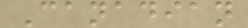Canadian
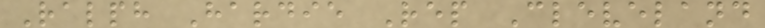Ralph Hardie Rep Cleveland
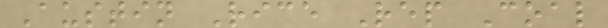Austin Rice Rep Coal
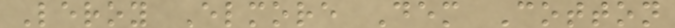Leroy Elmore Dem Cotton
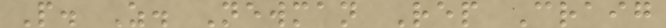P. Z. Newman Rep Craig
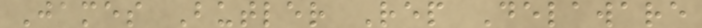James Butler Rep Delaware
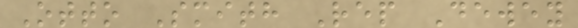Otto Smith Rep Dewey
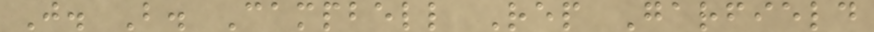J. B. Campbell Rep Garfield
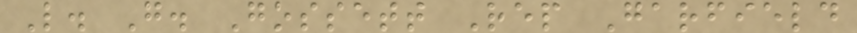L. G. Gossett Rep Garfield
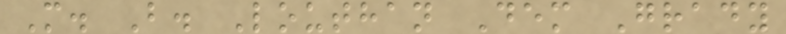M. B. Louthan Dem Grady
